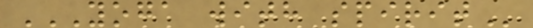YOGA WITH SPIRIT
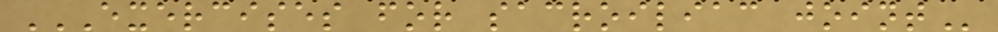EXERCISES FOR SACROILIAC JOINT
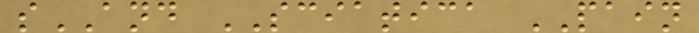sAND SCIATICA PAIN
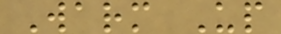Warm Up
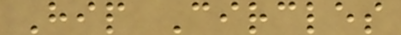Hip Circles
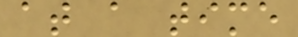at a time
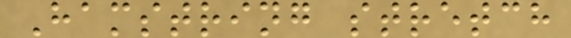Hamstring stretch
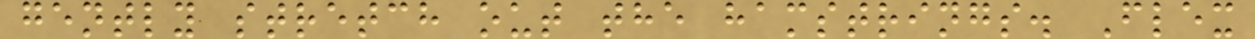gently stretch out the hamstrings. Flex
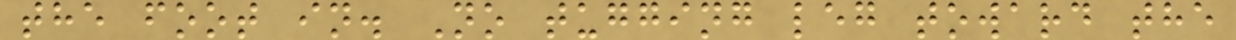the foot in. No tugging leg toward the
